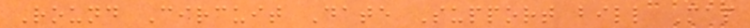Round Circuit Date Support bill Map
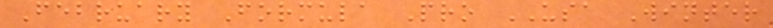February Formula Pro USA Winter
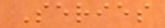Series
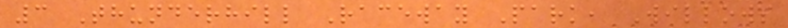3 Thunderhill Raceway Park, Willows
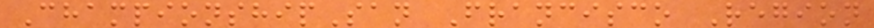ChampionshipSan Francisco Region
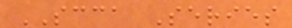SCCA Series
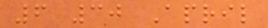6 30 April
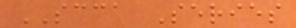SCCA Series
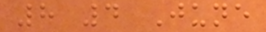8 4 June
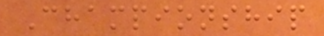Championship
